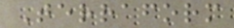Terraform
